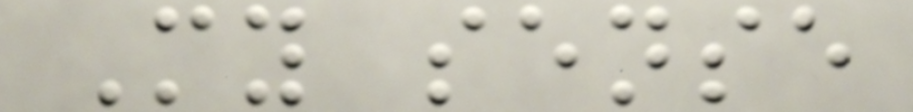My sense
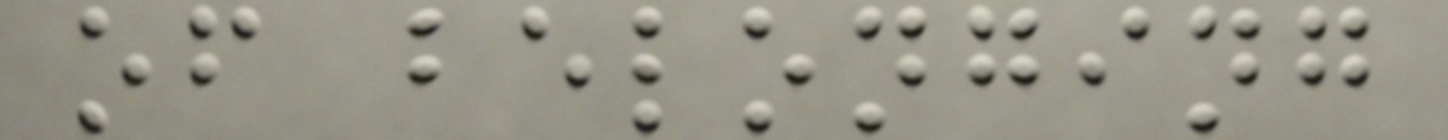of belonging
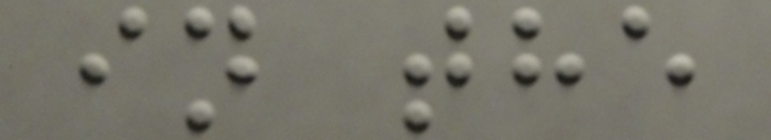in the
